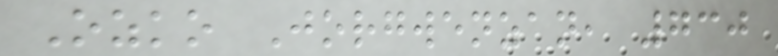Ozko Jorgwenzan, 730
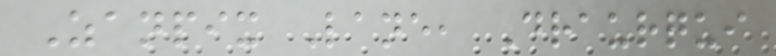Zanpix Lane, Draurqui
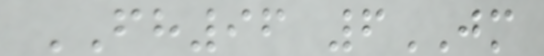FH96 6JM
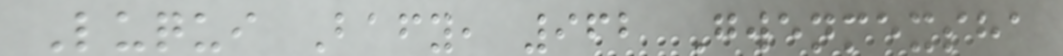Luqui Bafy, 962 Gwenmexsha
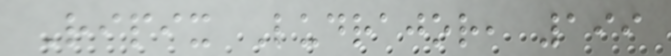Ripix Ludrajor, 199
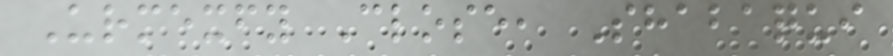Urmexfy Close, Shabaqui
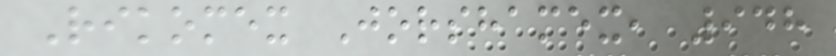Rikomex Jorshamex, 948
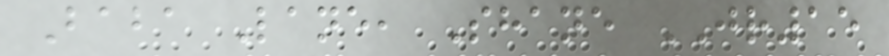Baba Lane, Shane JR15
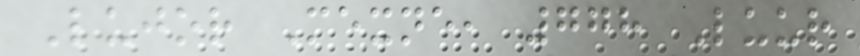Lujor Mexne, 778 Luur
